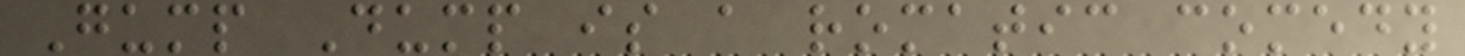Gump Dump is a romatic comedy
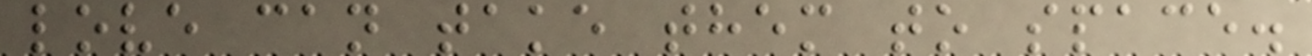love can take them to space.
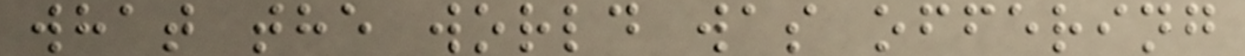what the world was offering
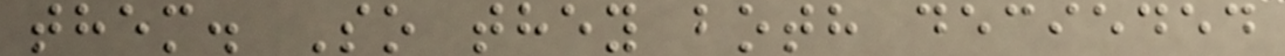them. So they both decieded
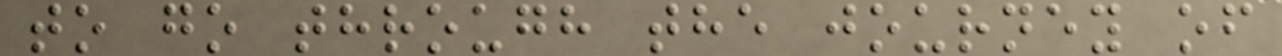to go through the journey of
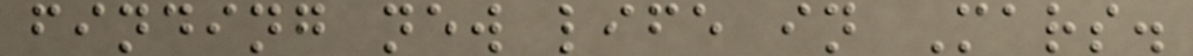finding new life in Mars.
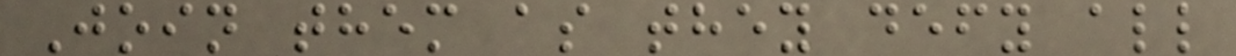Join them as they defy all
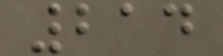214
